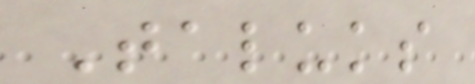Taluks
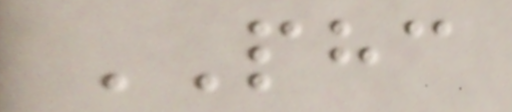PHC
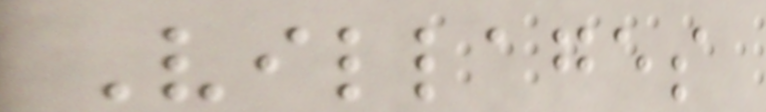Villages
